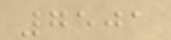7501
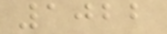1022
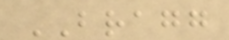BRAGG
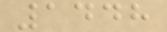1448
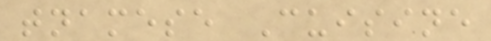tnamese Cuisine
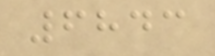6843
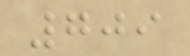709
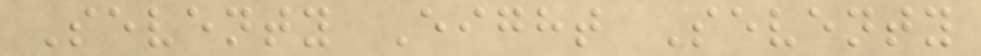Seventy Eight Seventy
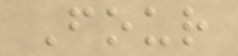Four
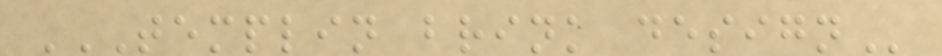TEMPLIN BRINK DESIGN
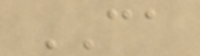CA
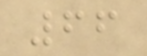66
